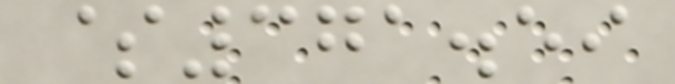$371.59
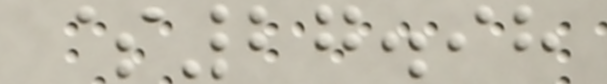$27.98
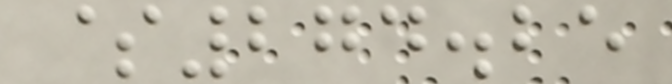$274.25
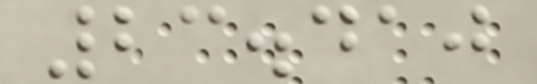23.410
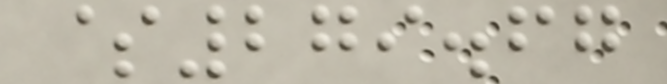$279.67
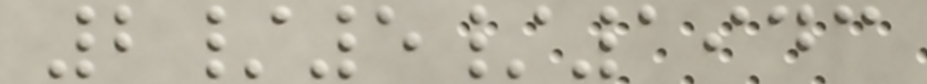2/5/1943
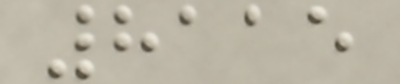8115
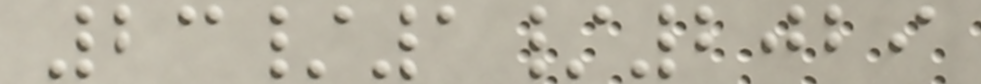23/1/2029
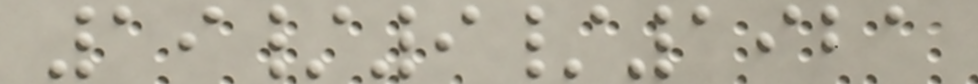19/9/1921
